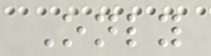Only
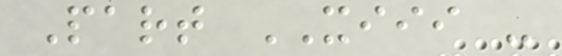Part XIII -
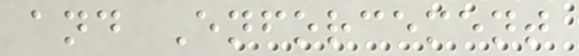and Enforcement
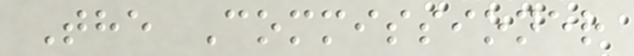The Commissioner
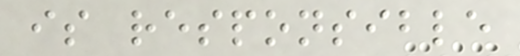is responsible
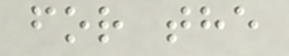for the
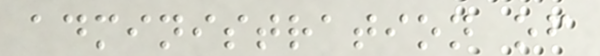administration of
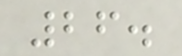26.
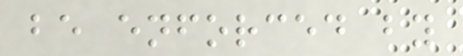be enforced by
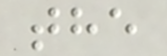the
